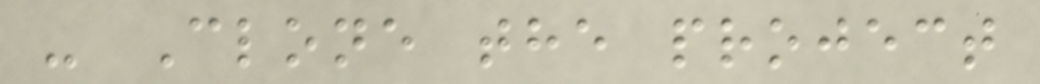- Clone the project
